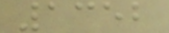1352
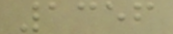1356
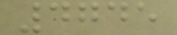4745
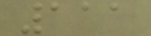111
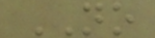NO
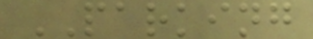PARKING
